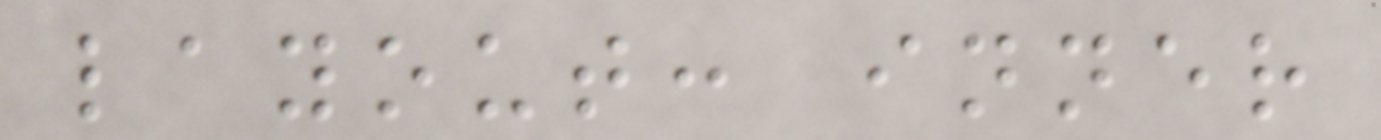layout: inner
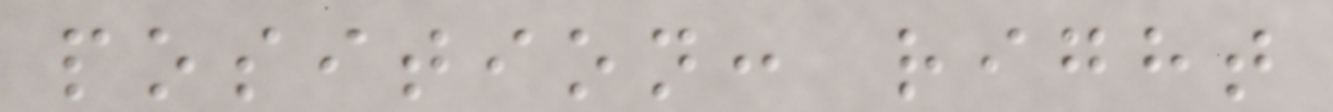position: right
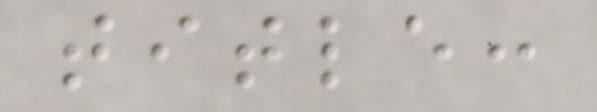title:
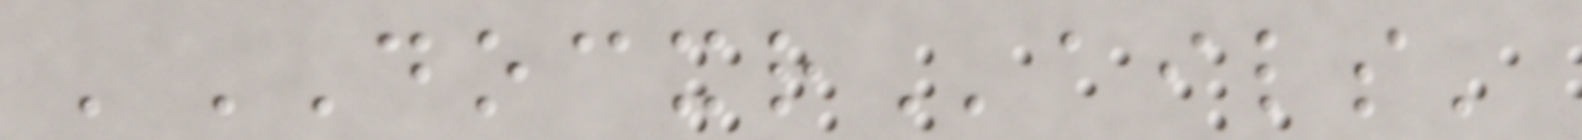'DOCXRails'
